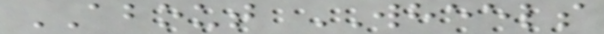ABOUT WHEELS
